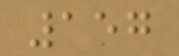157
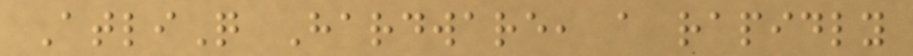AtliQ Hardware, a rapidly
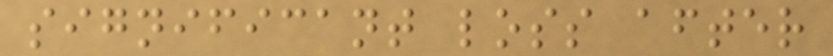significant loss after
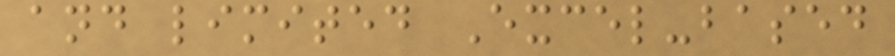and limited Excel-based
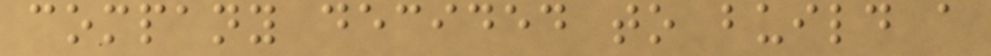company decided to build a
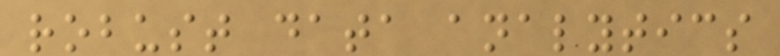robust data analytics
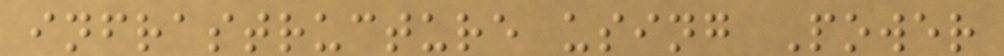infrastructure using Power
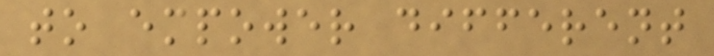to empower different
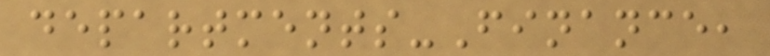departments-Finance,
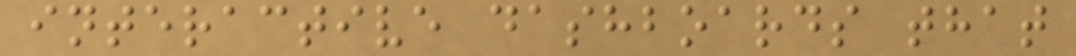interactive dashboards that
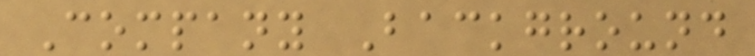Company Background
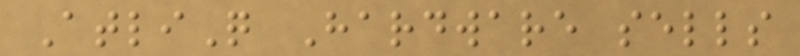AtliQ Hardware sells
